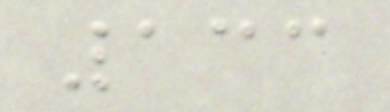133
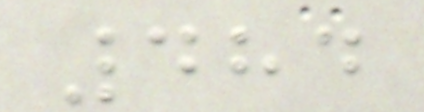484
